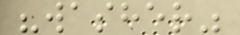"washer"
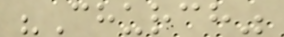"Church"
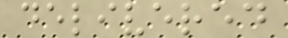delivered
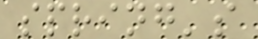spring's
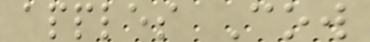apples Cow
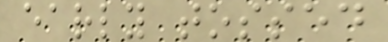early tossed
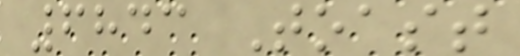6843 Toast
